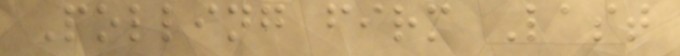Polling firm Last
